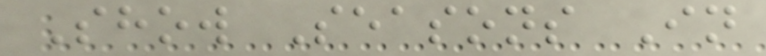Show Seasons In
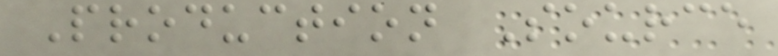Production Source
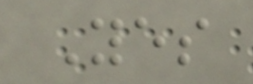Yes
